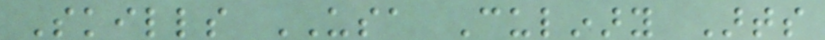Skills USA Culinary Arts
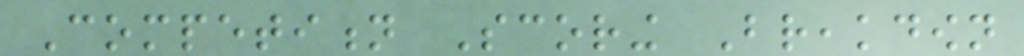Competition Scoring Breakdown
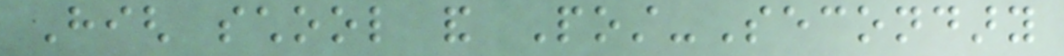High school and Post-Secondary
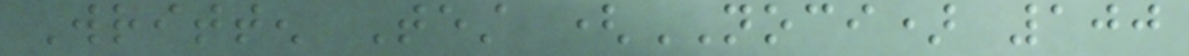Written Test (NOCI) 100
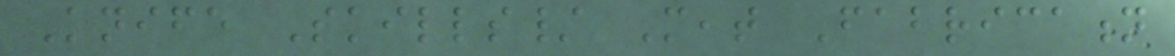Knife Skills/ Meat Fabrication
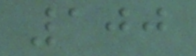100
